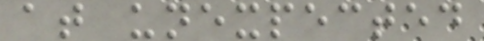at unexpected
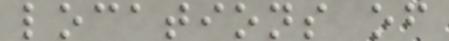locations of
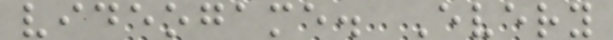videogame. Every
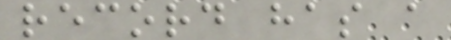record has a
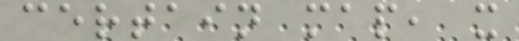certain map, x
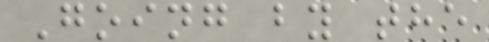Going by the
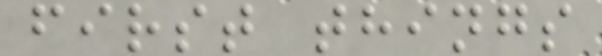first things
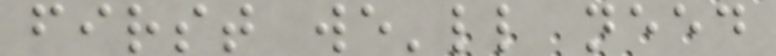first we'll need
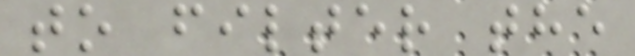to filter the
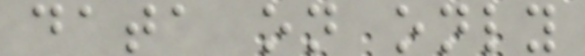data on only
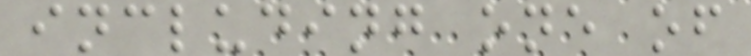including one of
